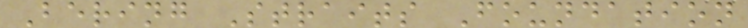Bering Straits Foundation
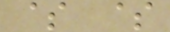$ $
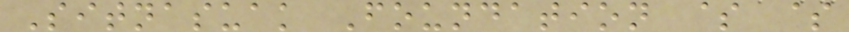Sitnasuak Foundation $ $
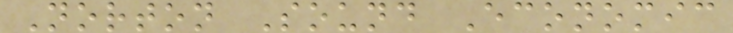Norton Sound Economic
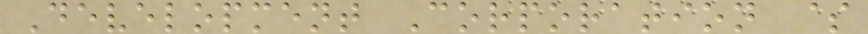Development Corporation $
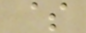$
